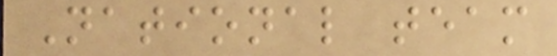National team
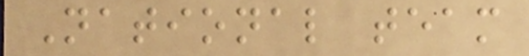National team
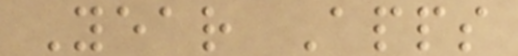Year Apps
